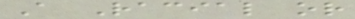A Racial or
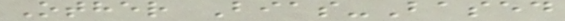Other Bias-Based
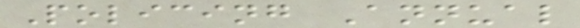Policing Annual
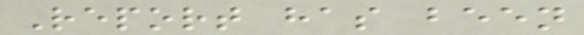Report has been
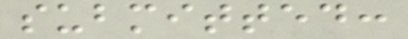submitted:
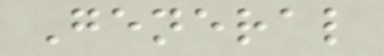General
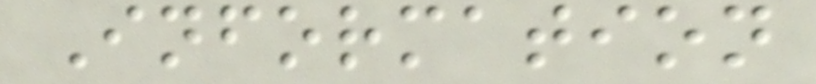Information
